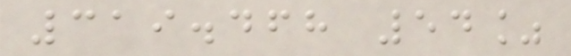319.468 54%
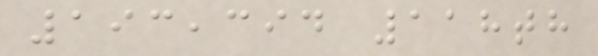193,394 118th
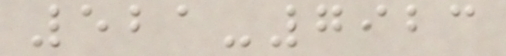521-7923
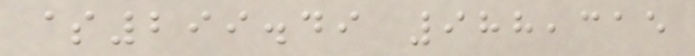$299.49 988,315
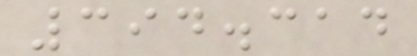394.314
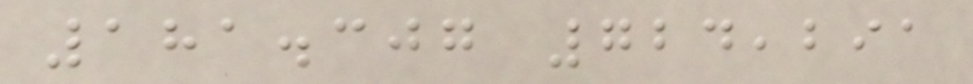181.307 724,291
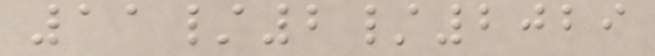11/2/2029
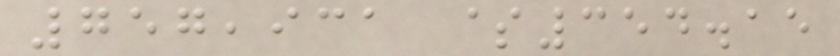757,931 $354.15
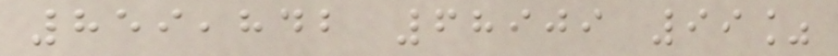859,842 68909 99%
